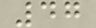47
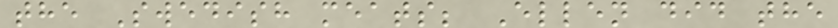the Swedish meats; Ellen did the
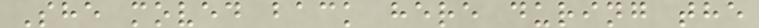She moved back here during the
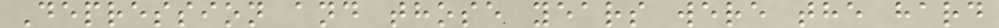Depression and those years were the hard
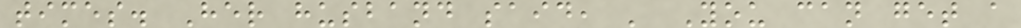times. Her husband said, ' You can get a
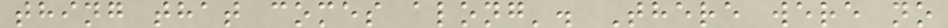thing that comes along'. There were no
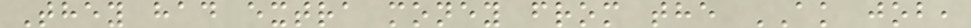They had extra money from the AK job,
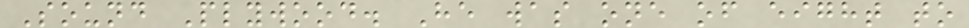Sound Plywood. He was one of eight to
